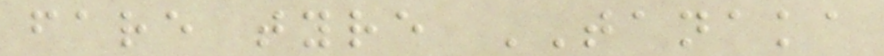fare tyre TANAKA
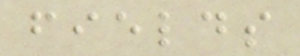fields
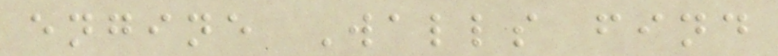engine Walls find
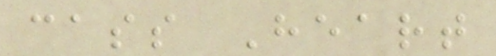cass Heart
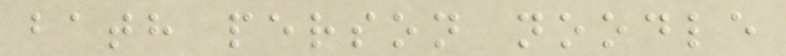bath person noodle
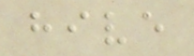hive
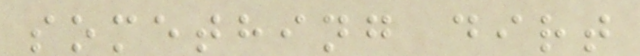something dirt
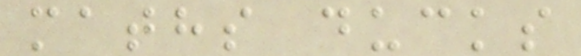maths ducks
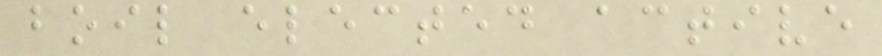boil elected active
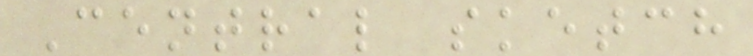Central sketch
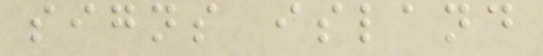signs island
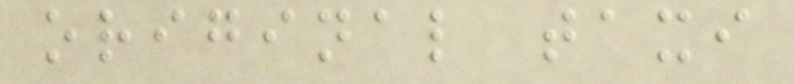original taxi
